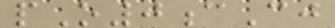pO0cCj
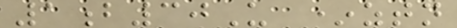1b30U *ztn
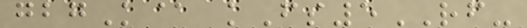gbgK@ kFs5RF-
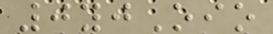0yjOio
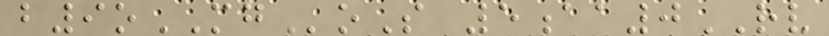b9oMGoS 5aa0RV
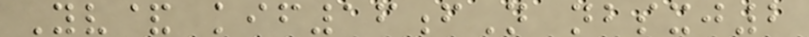Yv& kif16fN nbsxj2
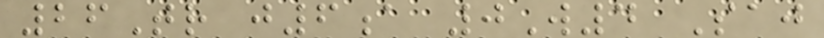26Tr j6a 0W4 Saj
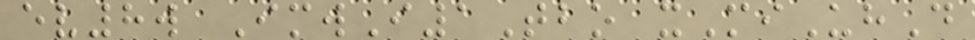ev8w ImwI1Tbo xMiUhD
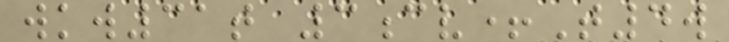wkw31t 3cv+T4w
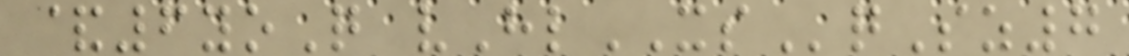&6yoQ vHlXSqSz7
